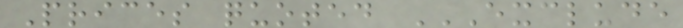Prices quoted EXCLUDE
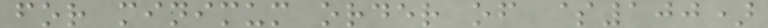for minimum order of $100)
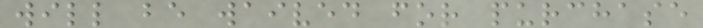will be waived for purchase
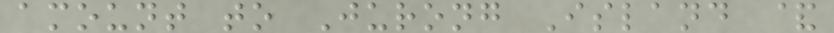amount to Jurong Island &
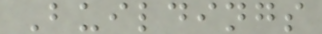Buildings
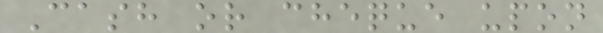Cash or cheque upon
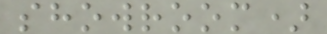showroom)
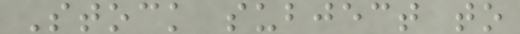Stock subject to
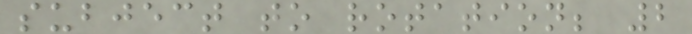subject to rotation; 2
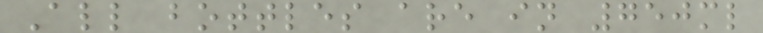All bottles are in 750ml
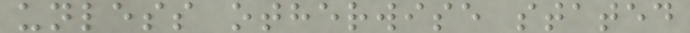unless otherwise stated
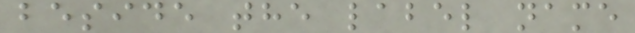beside the label name
